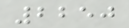2250
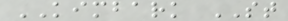KIMBARK ST
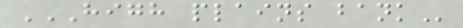HIGH PLAINS BANK
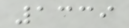1339
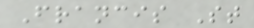Francis St
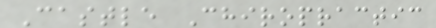Castle Chiropractic
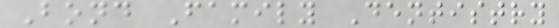Bond Family Dentistry
